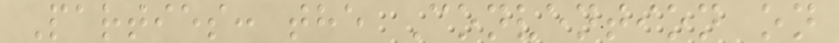Parties: the Convention on
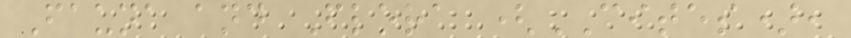Fauna and Flora (CITES),
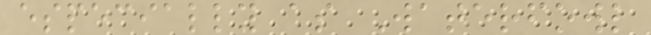especially as Waterfowl
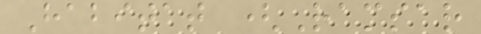Habitat (Ramsar
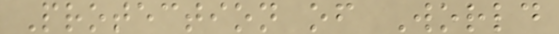Protection of World
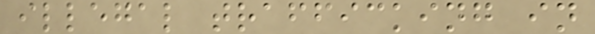illegal trafficking in
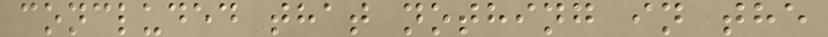concluded that nothing in the
